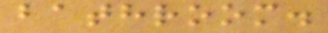bathroom.
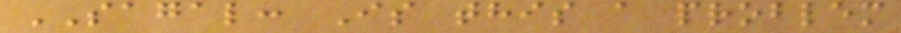SAGAL: Is this a problem
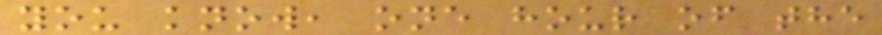you know, one hour of the
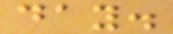day.
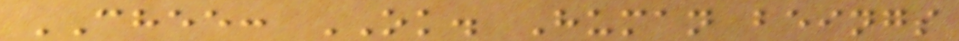CHEE: OK. Human beings
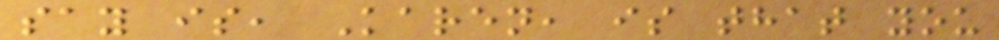say is, Karen, is that you
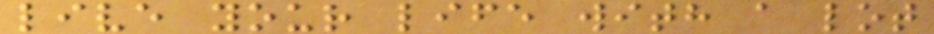live your life with a lot
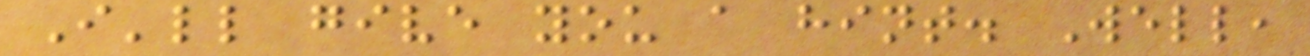I'll give you a hint. Well,
